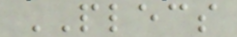PLECS
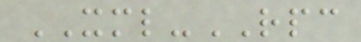XML-RPC
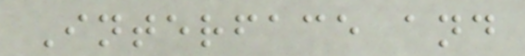Interface and
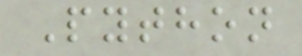Python
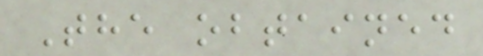The obtained
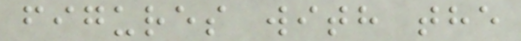figures with the
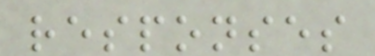responses
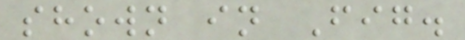shown in Fig.
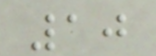10
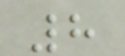8
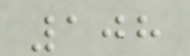108
